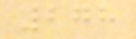278
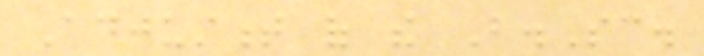Adjustment of the B.Sc.
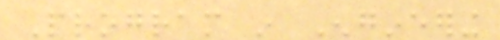Program in Engineering
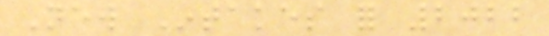New Intakes for 2022
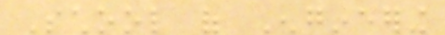School of Engineering
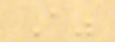A"
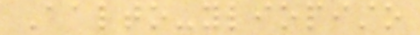Aalto-yliopisto
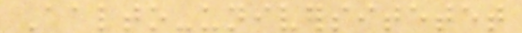Aalto-universitetet
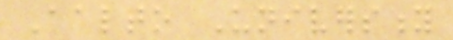Aalto University
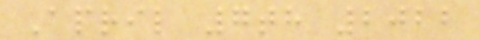April 7th 2022
